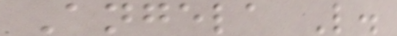Angela L.
